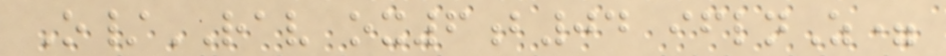O/RAV ox6b04 iflnZ=
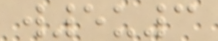w5u3
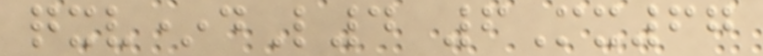qxv*dL4 6Mx67
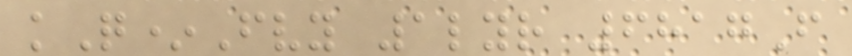kQ*Fvy 1lyr 6817F
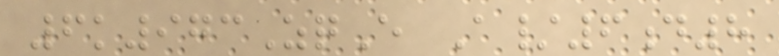6k973ZqE A/6d8
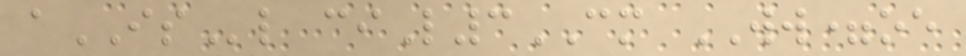aISl ciL3CM WW=oe
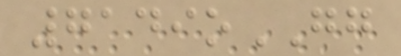7149oGG
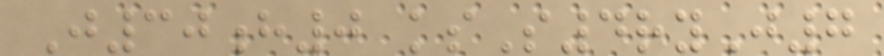J30h0 ksS4ryJ7
